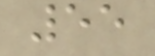55
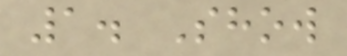1. Show
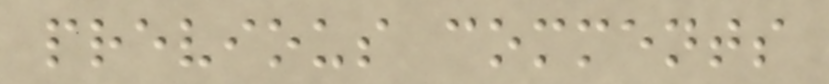previous comments
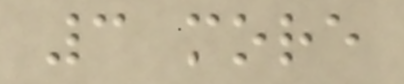3 more
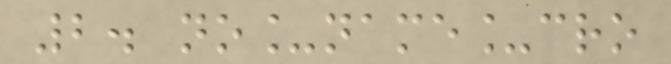2. no_name_cro
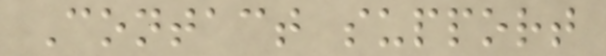Contact support
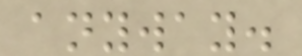anyway.
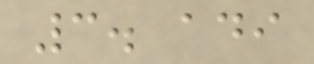3. adi
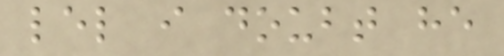lel i doubt he
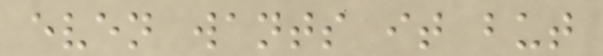even wants it but
